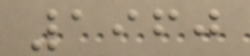1960
